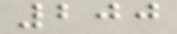200
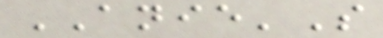ANIE'S
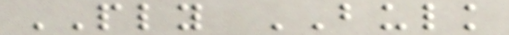PLY BULK
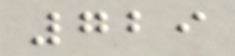729
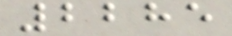2285
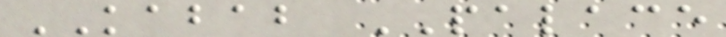KABAB PALACE
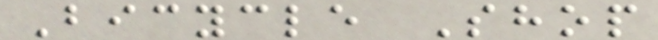Bicycle Shop
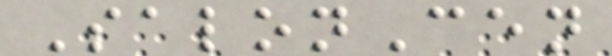SalonCen
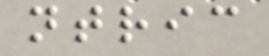ntric
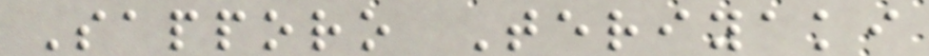Sapporo Teriyaki
